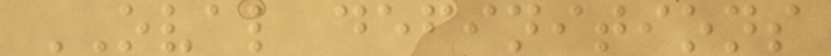OVAL definitions
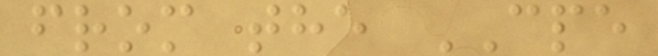from the CPE
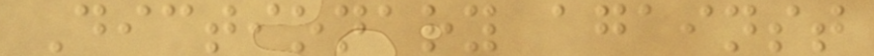Dictionary against
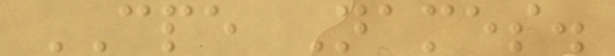CPE Names.
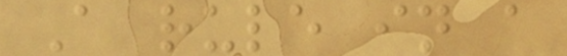A rule in a
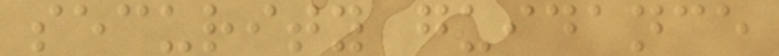security guidance
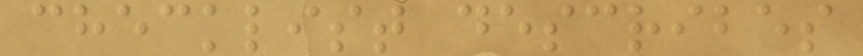checklist describes
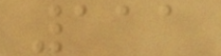111
